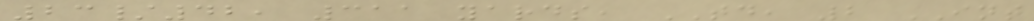23/42, 311 yards, TD, 2 INT
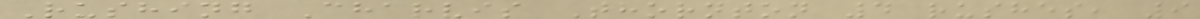Rushing Charvis Thornton 4 rushes, 9
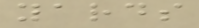yards
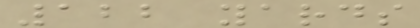122 yards
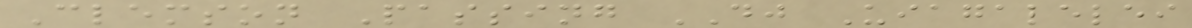Clemson Passing DJ Uiagalelei
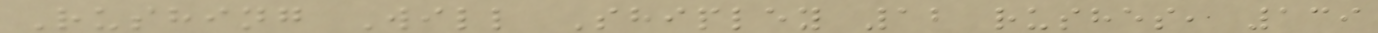Rushing Will Shipley 12 rushes, 139
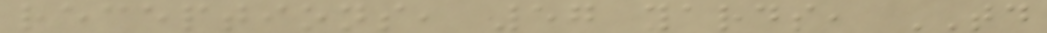receptions, 57 yards, TD
